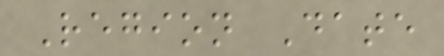Region Date
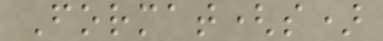Format(s)
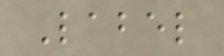Label
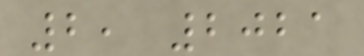2, 2021
